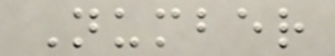Number
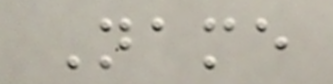Name
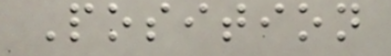Position
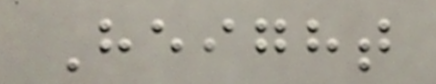Height
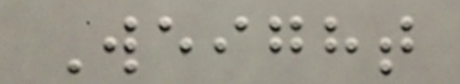Weight
